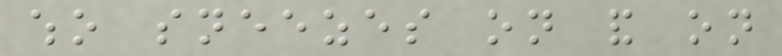who sneezes on and on
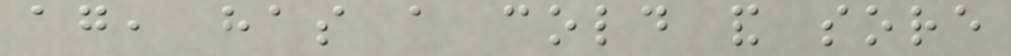again, has a cold and sore
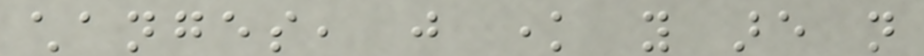changes, just know you are not
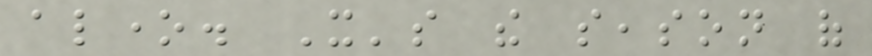alone. It's the season of
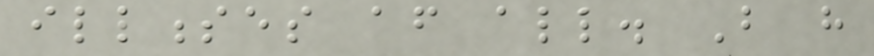illnesses after all. But have
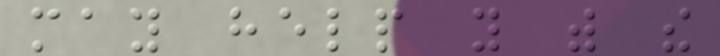may help you with the
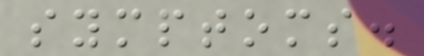symptoms.
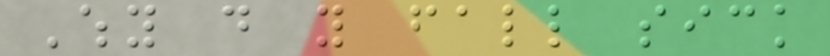Why do you fall sick
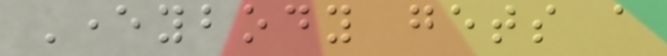Everybody gets a
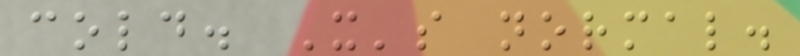cold. It's normal.
